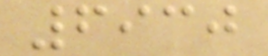6930
